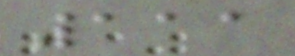111
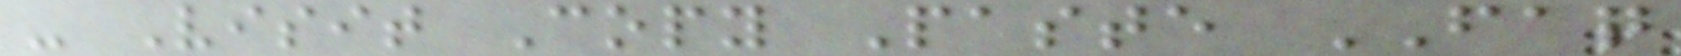- Visit Copy Paste FAQ
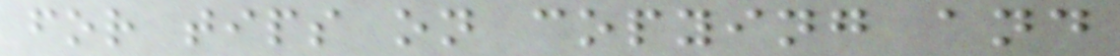for tips on copying and
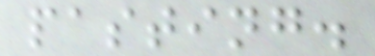pasting.
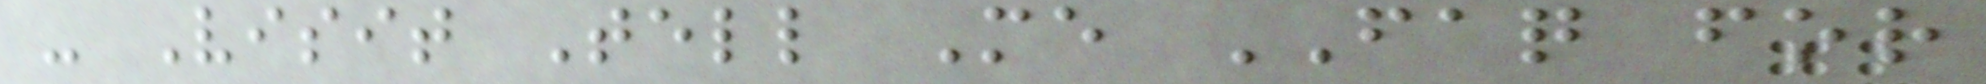- Visit Tell Me FAQ for
